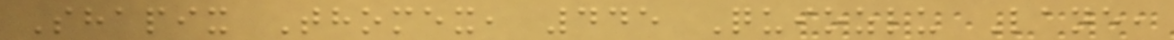Shapix Thomex, 445 Quiozlu Lane,
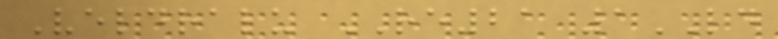Veldralu RE21 1LD
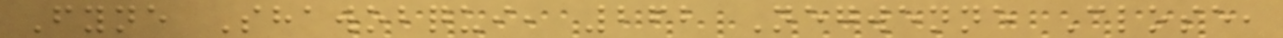Fyne Shawobqui, 262 Negwenne Close,
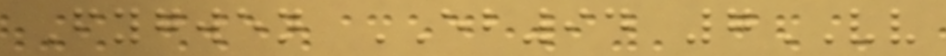Fygwen EB94 7VV
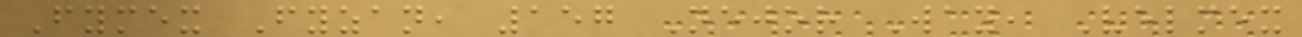Fymex Fyzan, 157 Nejor Way, Velmex
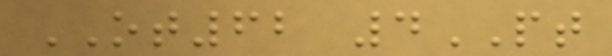OT62 4PT
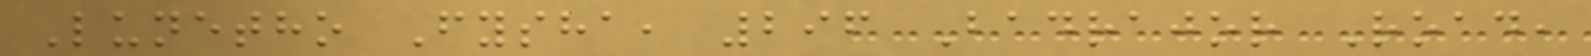Lunetho Fysha, 296 Badrajor Road,
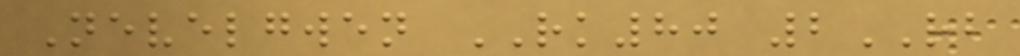Nevelgwen RK80 2RB
